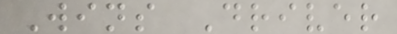Wins Driver
